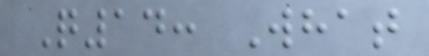Q14: What
